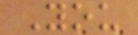You
